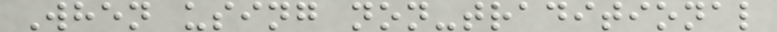When using non-traditional
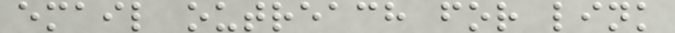email outreach for link
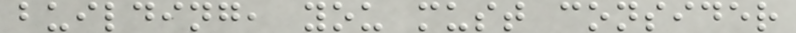building, you must consider
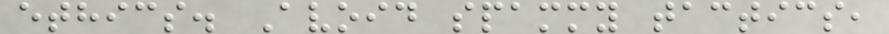ethics. Avoid spammy tactics,
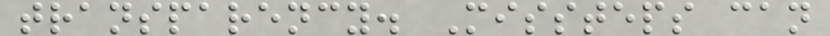transparency. Missteps can
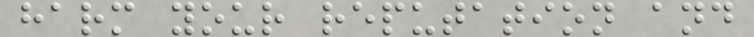harm your reputation and
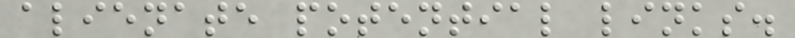alienate potential links.
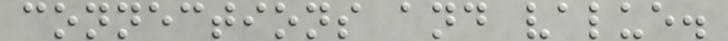connections and value.
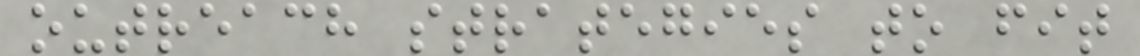outreach strategies to fit
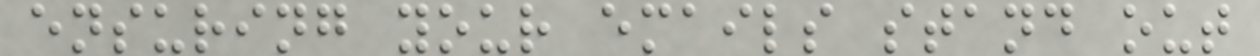ensuring your emails stand out
